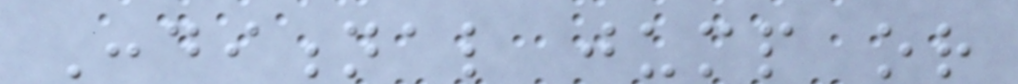Conditional jump or
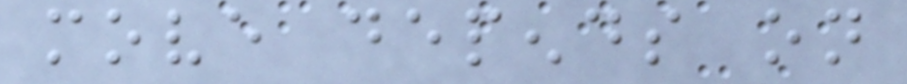move depends on
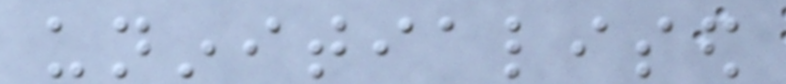uninitialised
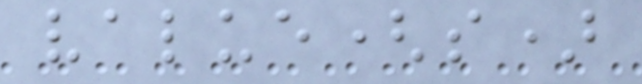value(s)
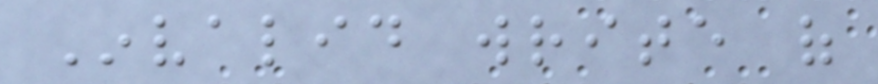Invalid write of
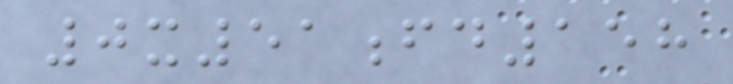0x51fd158
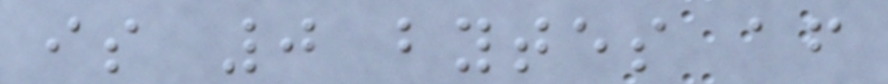is 0 bytes after
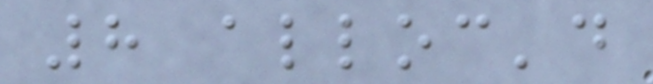8 alloc'd
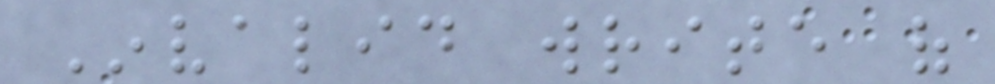Invalid write of
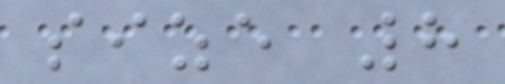size 8
